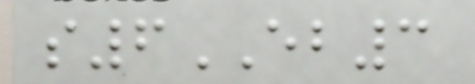s6EB3
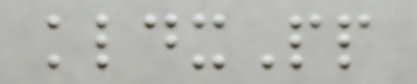kldxPp
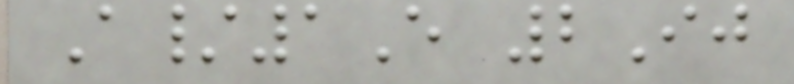A/1E 2Ij
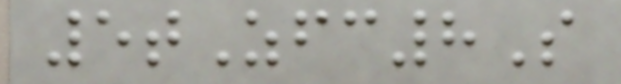5tZfc8S
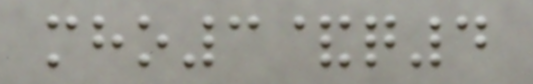mho3&q4
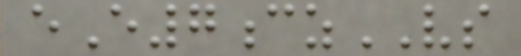eE7czVS
